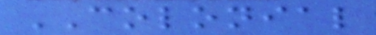COLONIAL
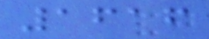1616
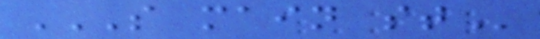S MAIN ST
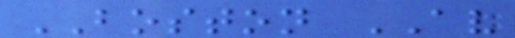BOSTON AV
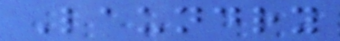Laundry
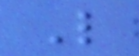L
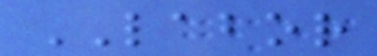LABOR
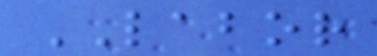LABOR
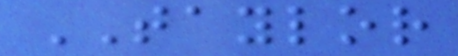TAYLOR
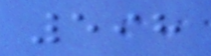598
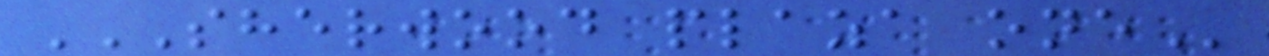SHERWOOD PLAZA ONE
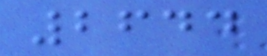2644
